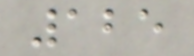125
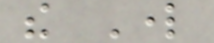the Lord
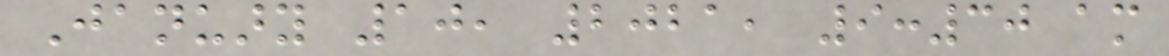January 10, 2021, 9:30 am
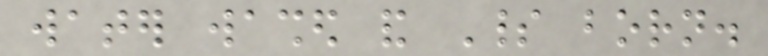water washed and Spirit born.
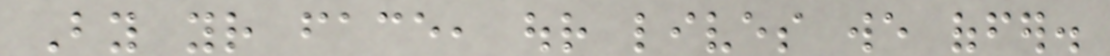By your face, our lives we offer.
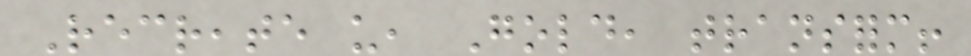Recreate us, Gold, transform!
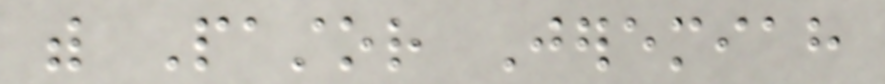with Pastor Jeremiah
